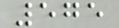575
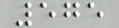575
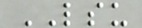LSU
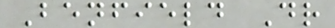Benfield Dr
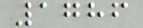1786
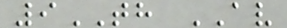9TH AV
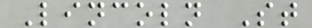Lincoln St
